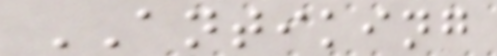ANTIKING
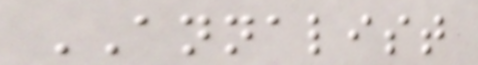ANNALIST
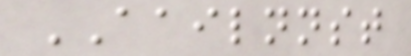AAILNNST
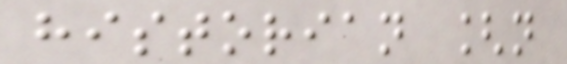historian [n
